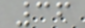36
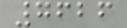7626
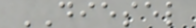DIESEL
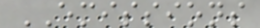EMISSIONS
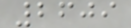2609
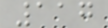117
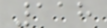118
